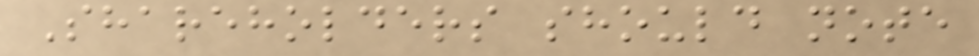Shareholders should note
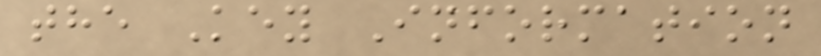the Key Information
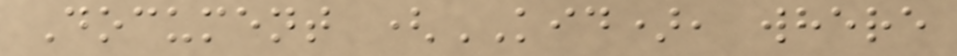Document (KID), where
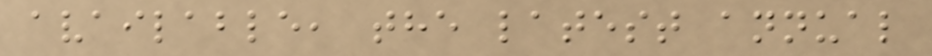available, the latest annual
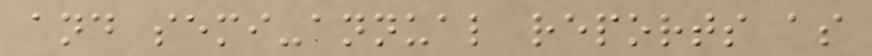and semi-annual reports as
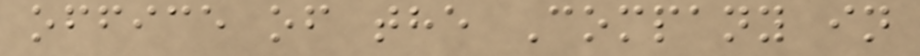office of the Company in
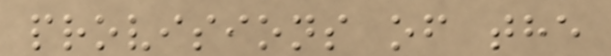provisions of the
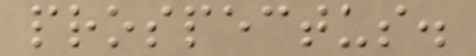prospectus.
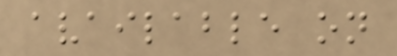available on
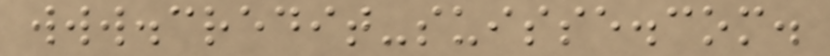www.credit-suisse.com.
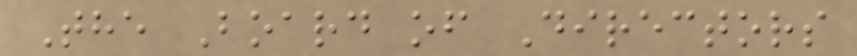The Board of Directors
